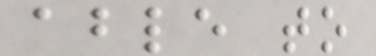able to
